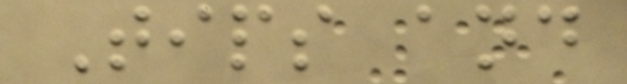Tips and
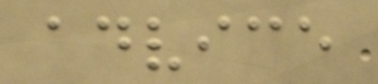advice
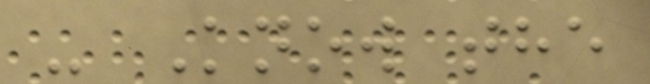- Know the
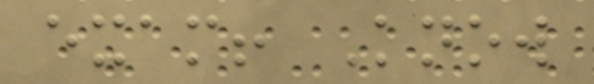exam! Know
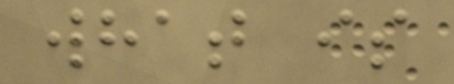what is
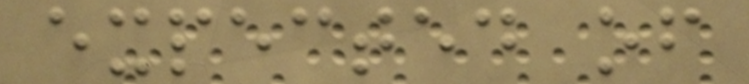expected of
